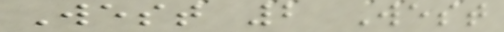West 2 West
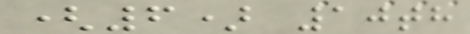(6) 10th
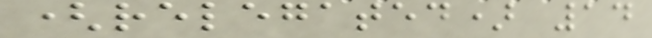(relegated) 14
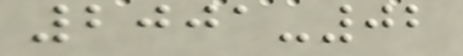2001-02
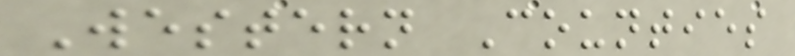Western Counties
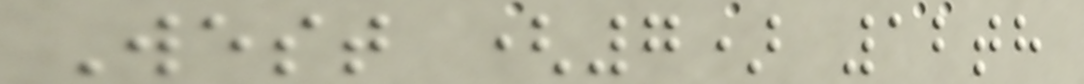West (7) 12th
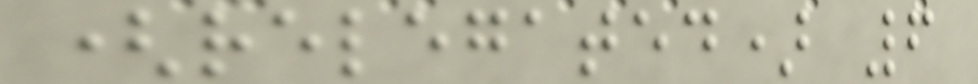(relegated) 6
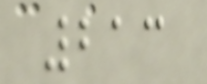213
